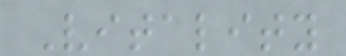Vitality
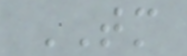TM
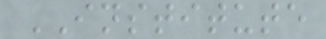INSTITUTE
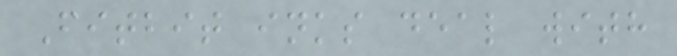Fitbit inks deal with
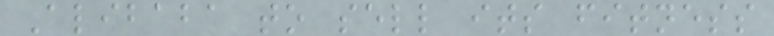Alibaba to sell its fitness
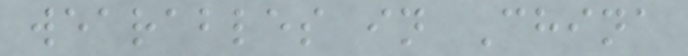wearables in China
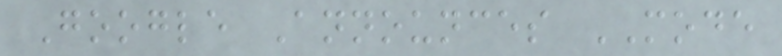Google Announces MODE
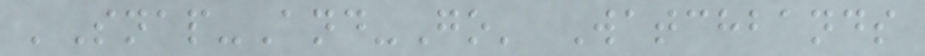'Snap-And-Go' Watchbands
